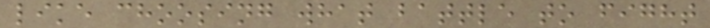like choosing what battle to fight
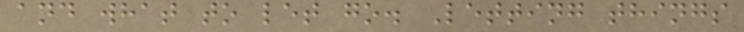and what to let go. Letting things
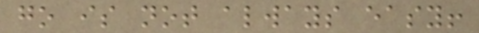go is not always easy!
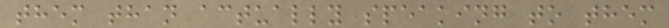them than actually speaking to them
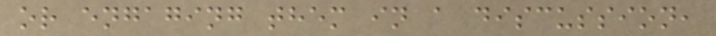or engaging them in a discussion,
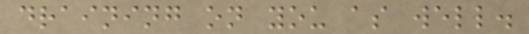draining on you as well.
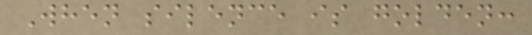When silence is golden:
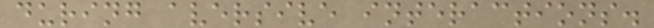during aversive interactions.
